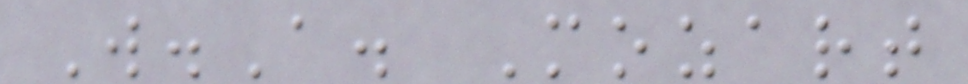W.A. Mozart
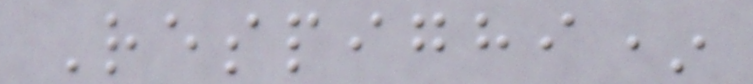Respighi*
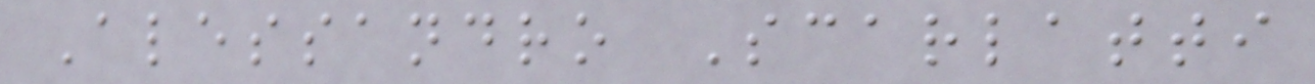Alessandro Scarlatti
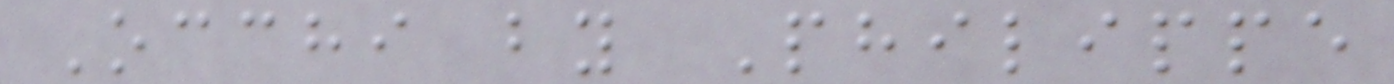Occhi by Philippe
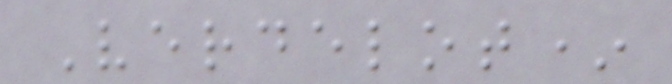Verdelot*
